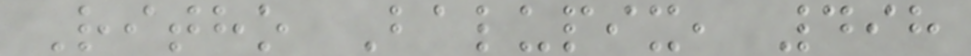Ritho Balupix, 498
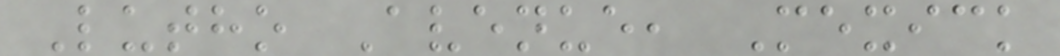Lutho Avenue, Mexick
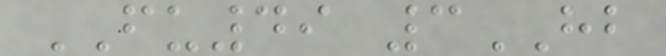FU49 3HB
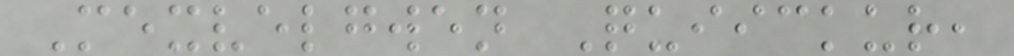Mexvelgwen Quiickur,
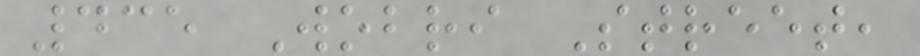435 Wobri Street,
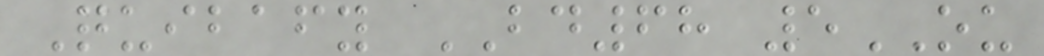Quibafy BD68 5OU
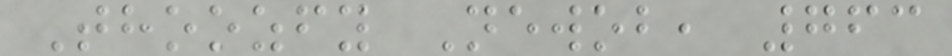Thoozfy Newob, 763
